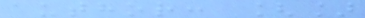author: []
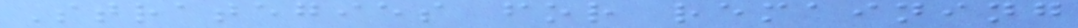Strategies for remaining
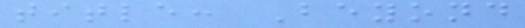title: Beyond
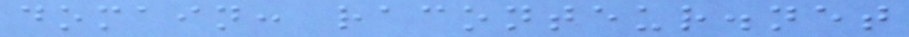domain: raconteur.net
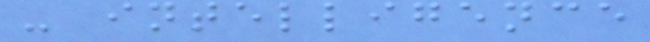- intelligence
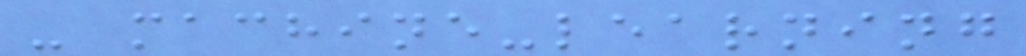- machine-learning
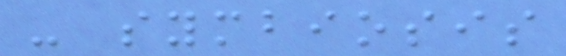- symbiosis
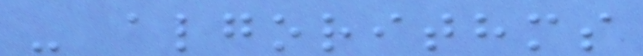- algorithms
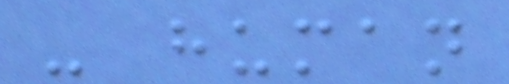- human
